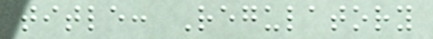title: Regulatory
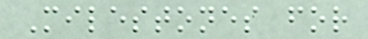Milestones for
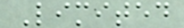Limited
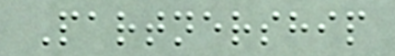Partnership
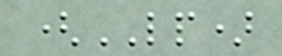(LP)
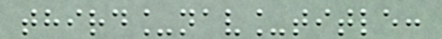third_nav_title:
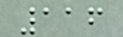116
